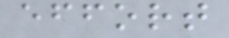effort
